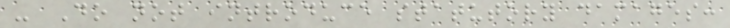- Do not introduce statutory damages:
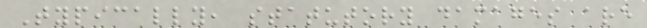Typically, statutory damages are
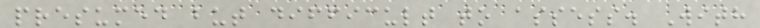presumed but difficult to assess. With
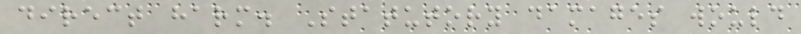direct harm. Statutory damages would
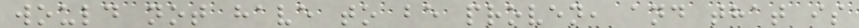would not have to be proven, and that is
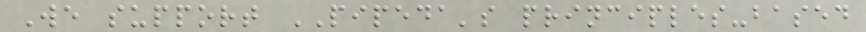We support PIPEDA's principles-based
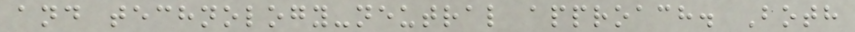and technology-neutral approach. Both
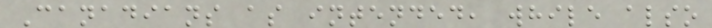Canadians as intended, while also
